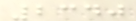2340
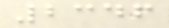2346
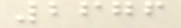2676
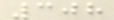308
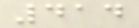414
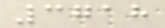3718
